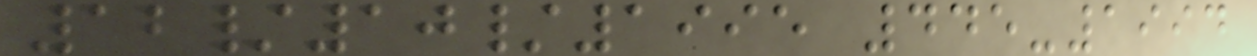12/10/1995 445-1994
